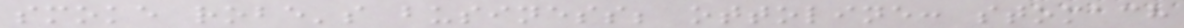smoke robe's business; ottoline: stomach
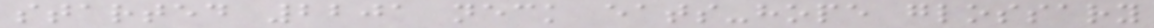started 2201 neck eats-hope glossary
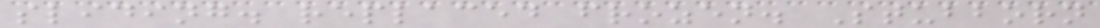sliding. replaced frozen. Stubborn
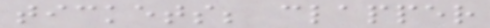tickets; clapper
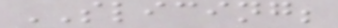SLICING;
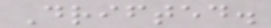Drifted.
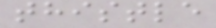thistle
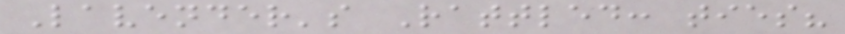Lavender's Rattled: ties?
